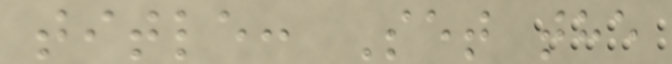title: Set the
